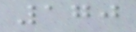170
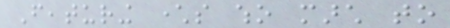Featuring characters who march to
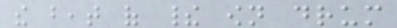the beat of their own drum
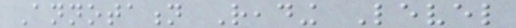Annotation Reading Level
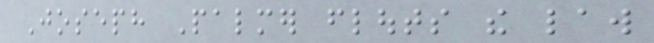Joseph Palmer flouts the law
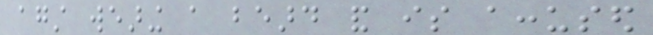against wearing a beard and is accused
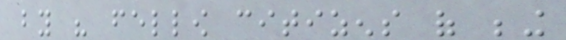by his fellow citizens of being
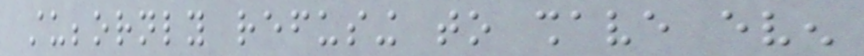stubbornly refusing to shave even
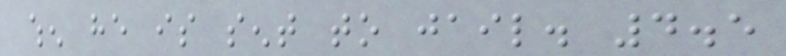when he is sent to jail. 4.5
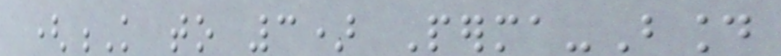(K to 3) Perma-Bound
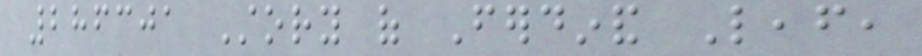286301 Story of Ferdinand Leaf,
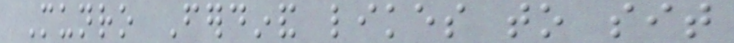Munro Ferdinand likes to sit
